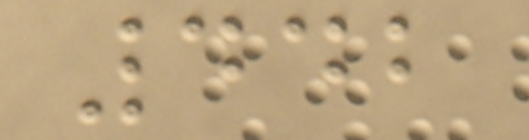442
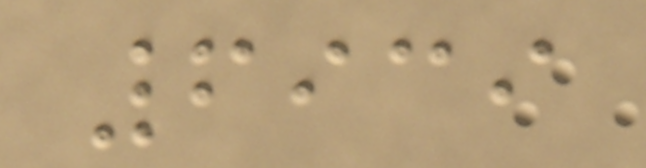6939
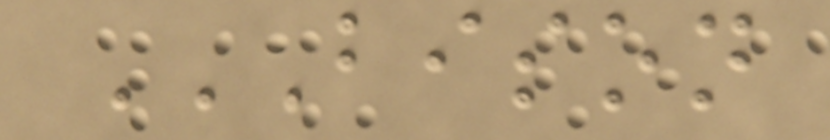BISON
